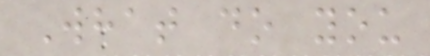What do you
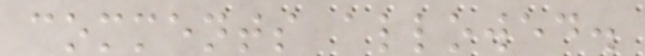comments allowed.
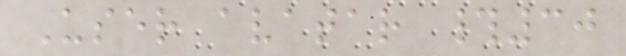User avatar #30
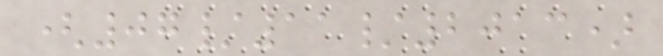(07/11/2013)
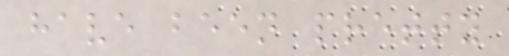have been pretty
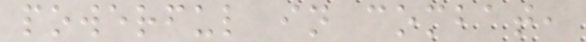powerful in combat,
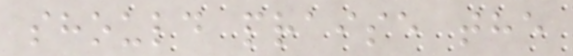should praise the
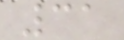31
